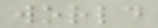world
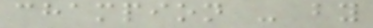champion - by
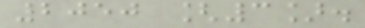2050 [3].
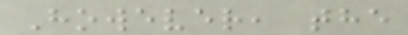However, the
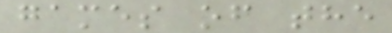games of the
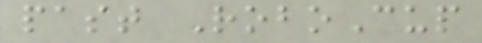past RoboCup
